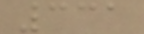331
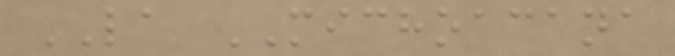LA MICHOACANA
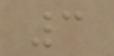3
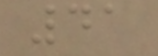41
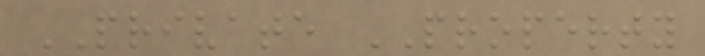PRIVATE PROPERTY
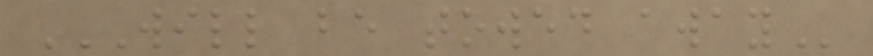WILL BE TOWED AWAY
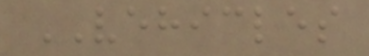VEHICLES
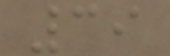39
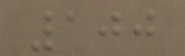100
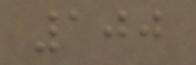100
